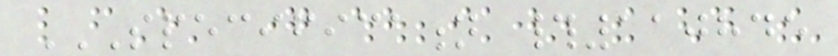SPECIFICATION #110845
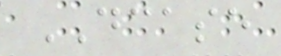DCASE
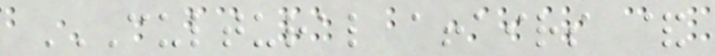CULTURAL AFFAIRS &
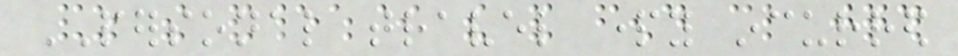PERSONAL travel party incurred
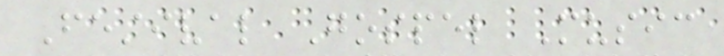Festival Gospel Music
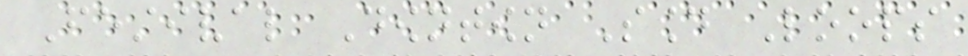Festival Downtown Sound Loops
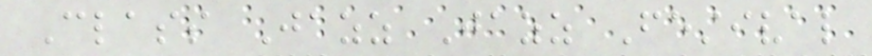Class Jazz Jazz Festival
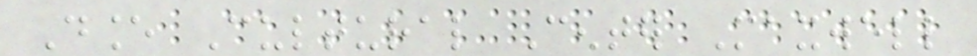Dance Cultural Center Maxwell
